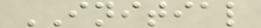INITIAL
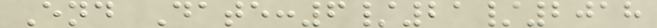End Date:6/21/2018
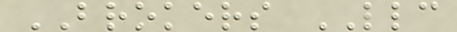BROKERS LLC
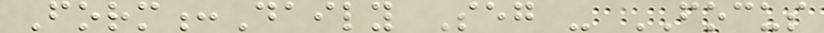Form:Daily Seg - FOCUS
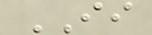II
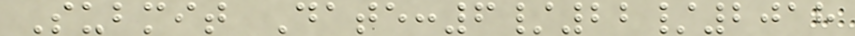Submit Date:6/22/2018
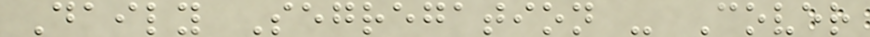Daily Segregation - Cover
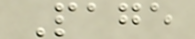Page
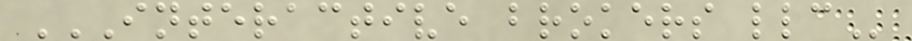INTERACTIVE BROKERS LLC
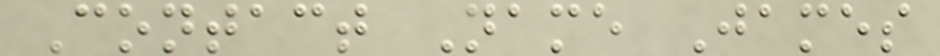Contact Name James
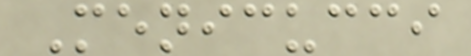Menicucci
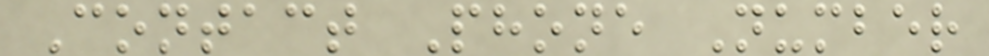Contact Phone Number
